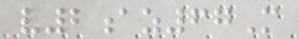v2az67M
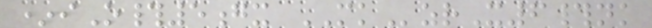*iO#5gx MKzrX6#nk
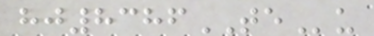hj8386TEu
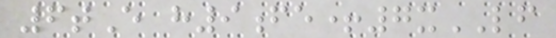6tE h9fe+7xLF
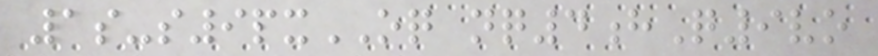1s-s9pxOQ nq4hQ9vo
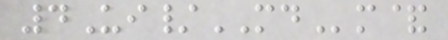4Ui/MDm&
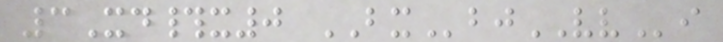3Xd#x0 BXbjVVi
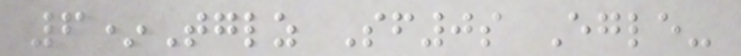6*Tglz Sf0s Egle-
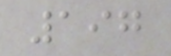197
